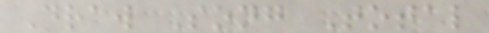Draw Song Total
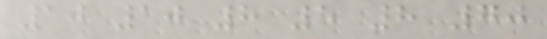10 10 8 8 8 70
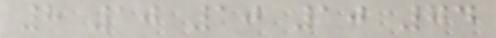8 10 10 10 74
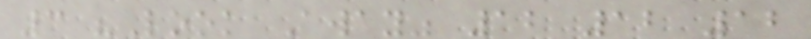3 "Look Away" 12 12 12
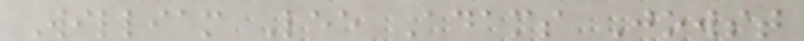William Lee Adams Jowst
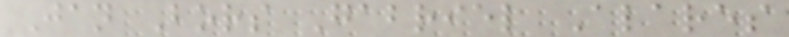Jan Bors Gabriel Alares
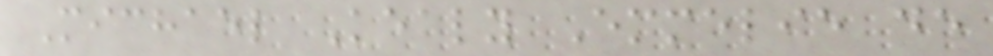Michael Kealy Emmelie de
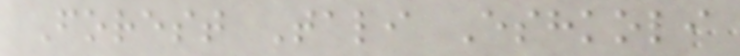Forest Tali Eshkoli
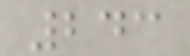243
